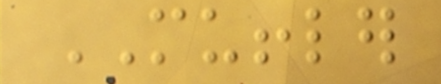MUFFLER
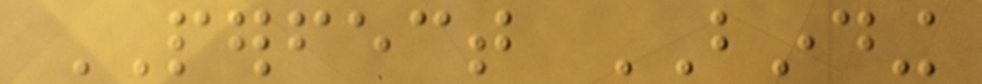PERFECT BINDING
